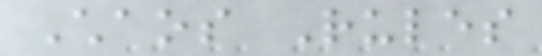Chaos Rules
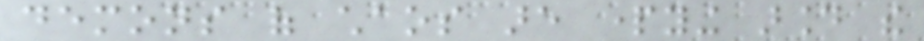demons of chaos are partying around the
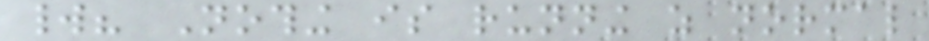world? Nothing is running as normal
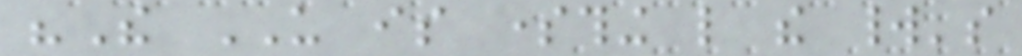"The US is something like the world's
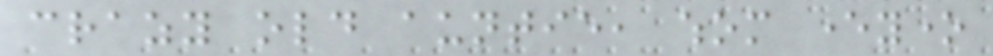crazy old auntie, whom everyone
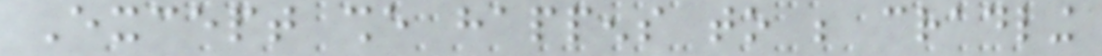Except she happens to be cradling
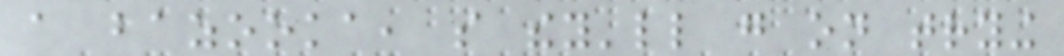a bazooka, so they'll go on trying
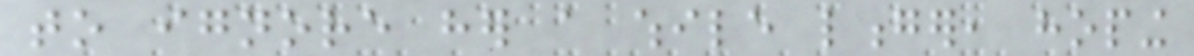to ignore her a while longer, hoping
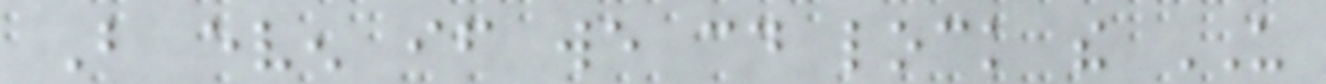But even if we could lock the US
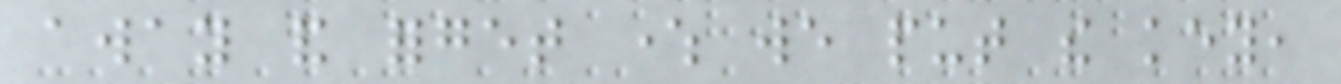away and forget where we put the key,
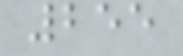255
